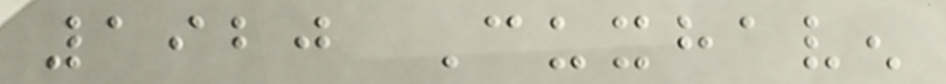1920 Cuxhaven
